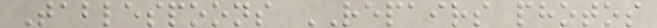Tablespoons REPAIRS photos
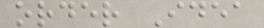order Idea
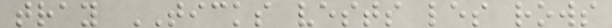tray TICKS vests les rows
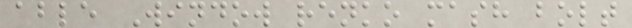able Window renko mash bolt
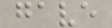gave
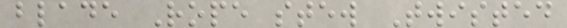blade Rope stew Twisted
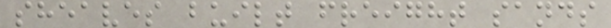sheaves built freight sands
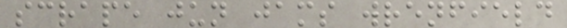scrape jun jams wrenfield
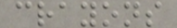crayons
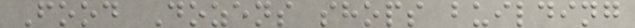Food Dozens shops building
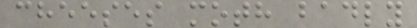cheeses moth badly
